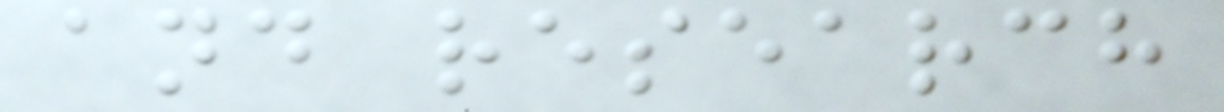and research
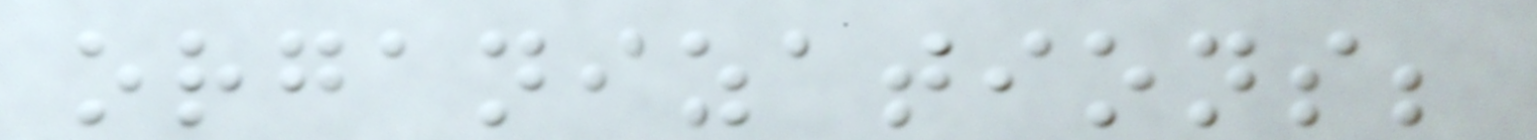organizations;
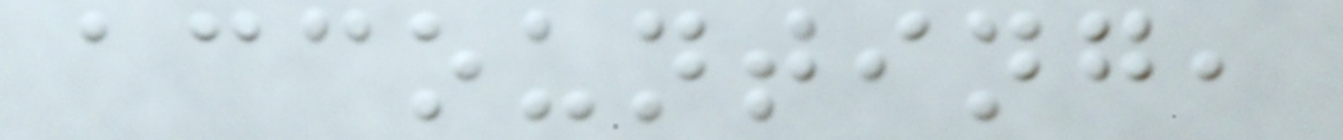accounting,
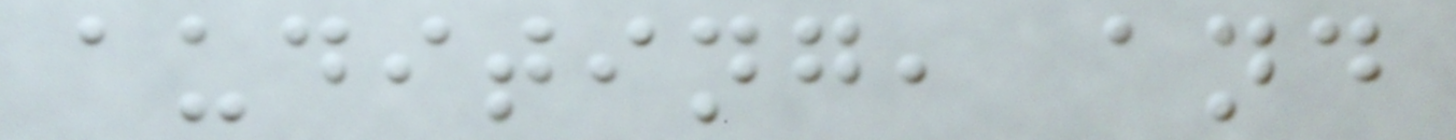auditing, and
